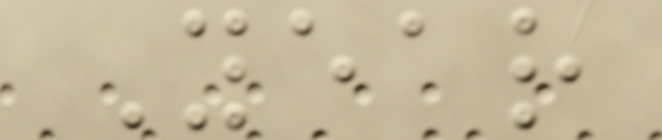Year
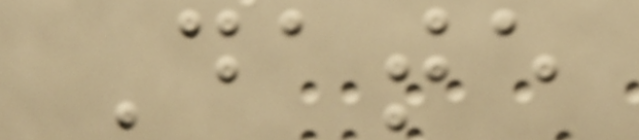Date
